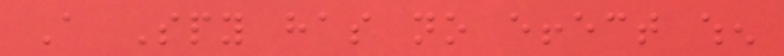A Spy has no effect when
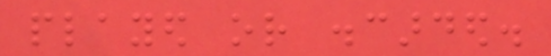played or discarded.
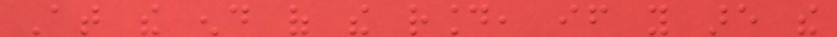At the end of the round, if you are the
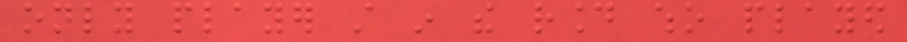only player still in the round who played
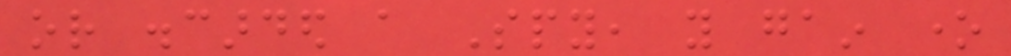or discarded a Spy, you gain one
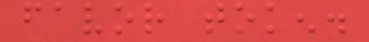favor token.
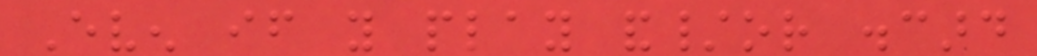Even if you play and/or discard
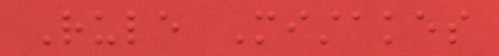Rule Mistakes
